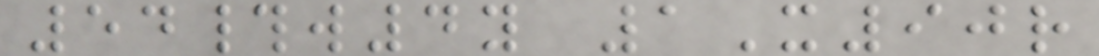54#w4y 1X90r
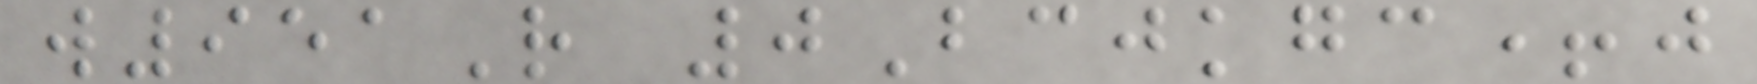w951R 0Bcjkgc+j
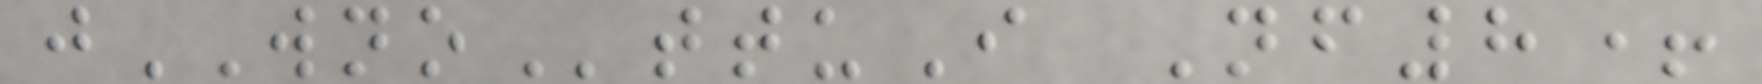jWNOttuI Nf8+
